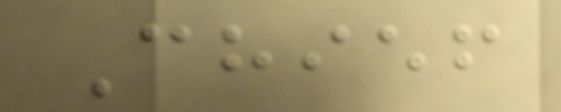Chief
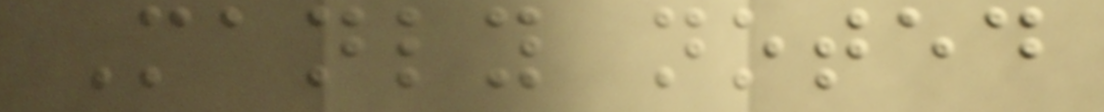Manly noted
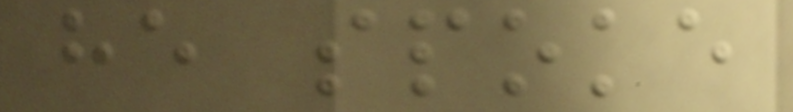he spoke
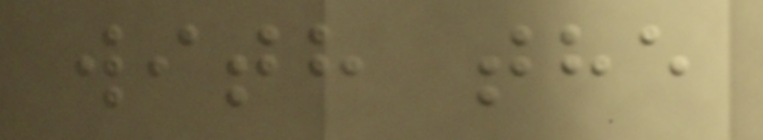with the
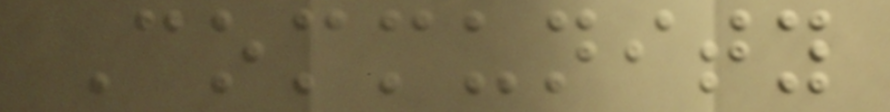Community
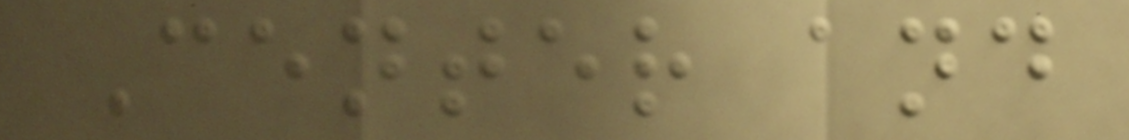Center and
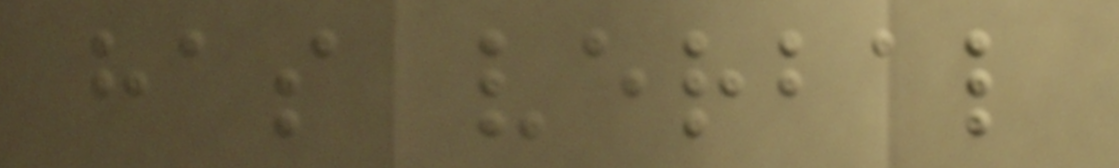has verbal
